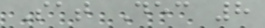Sat Dec 8
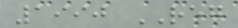1990 REG
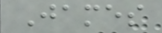James
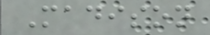Madison
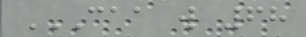CAA W 68
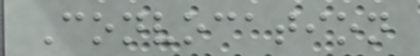Convocation
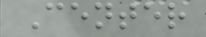Center
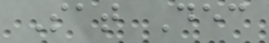Sat Dec
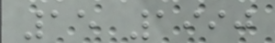15 1990
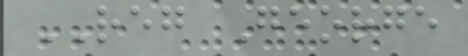REG George
